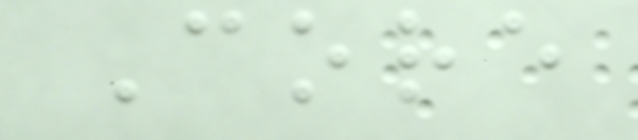Core
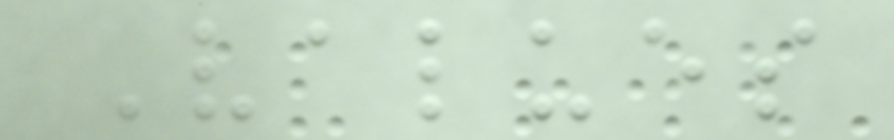Values
